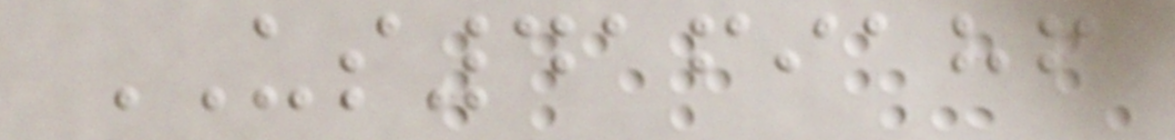US4169186
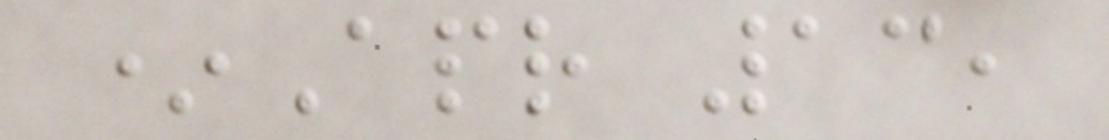*Apr 13,
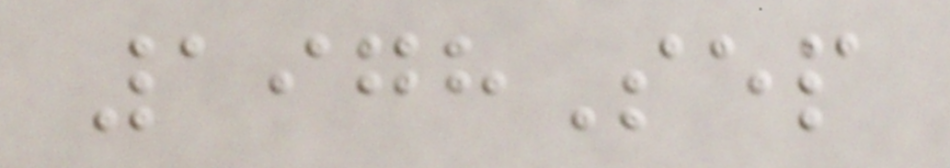1978Sep
